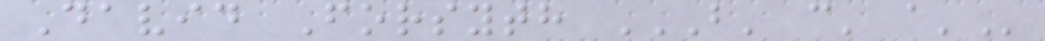David Forsyth B' C' A'
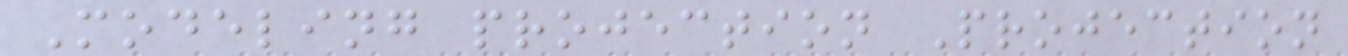Modeling projection Projection
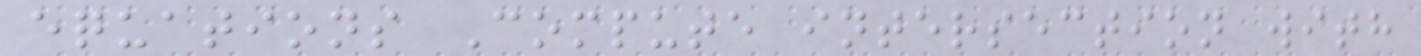equations Compute intersection with
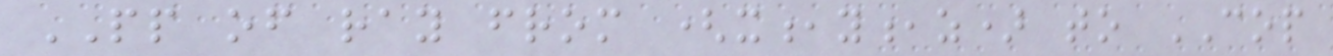PP of ray from (x,y,z) to COP
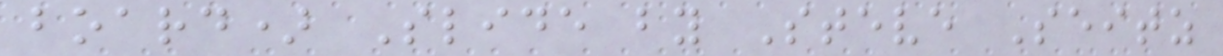board) Slide by Steve Seitz
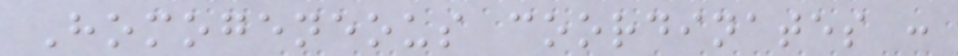Homogeneous coordinates :
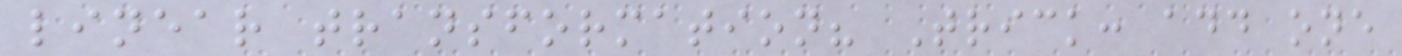linear transformation? Trick: add one
